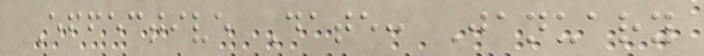Effective Date: January
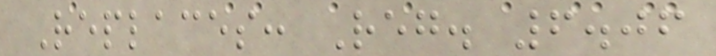Replaces: Reg. 6.06
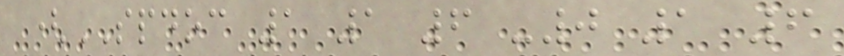(SPDOC 1 1 6 -0 1 6
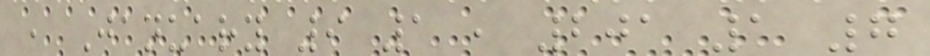, January 9 1 , 201 1 7
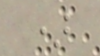)
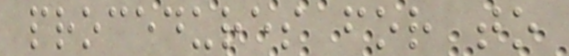procedures for to
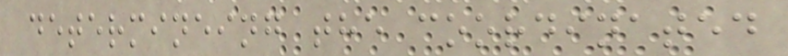determineing the coordinated
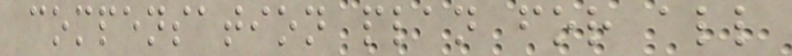compensation plan for all
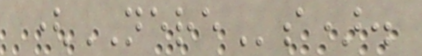(NEREs).
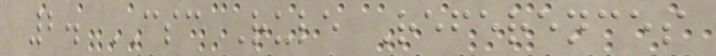2. CSC Rule References
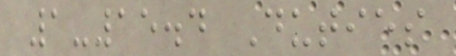1-15.4 Duties
